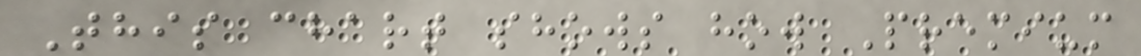This chart shows how Premium
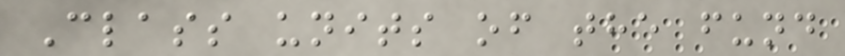Class units of the fund
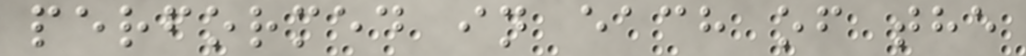performed in each of the
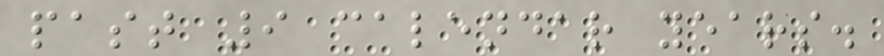past 9 calendar years.
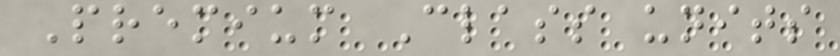Premium Class units
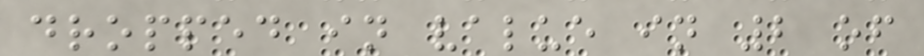dropped in value in 2 of
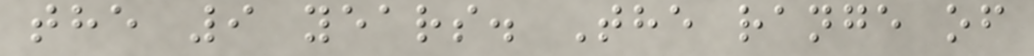the 9 years. The range of
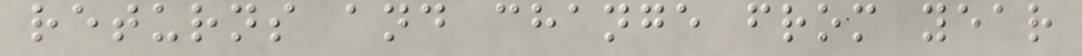returns and change from year
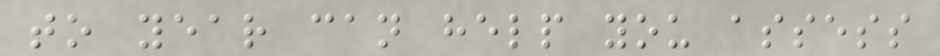to year can help you assess
